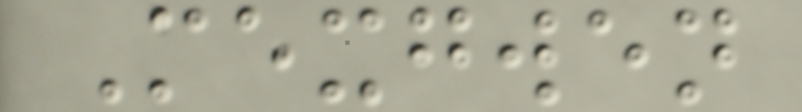Mexgwen
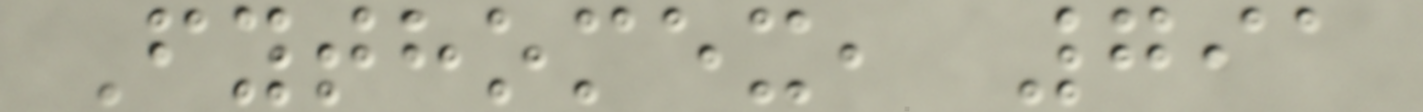Fythomex, 791
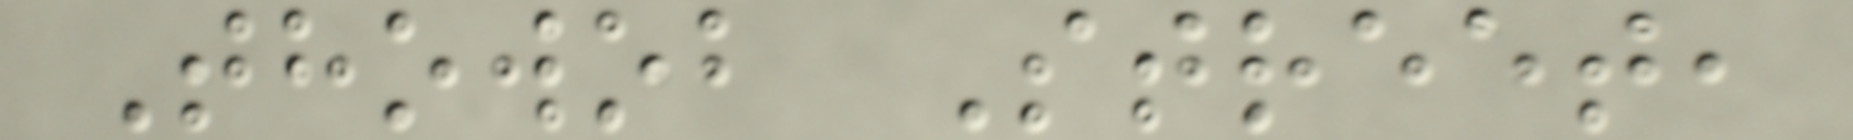Thowob Street,
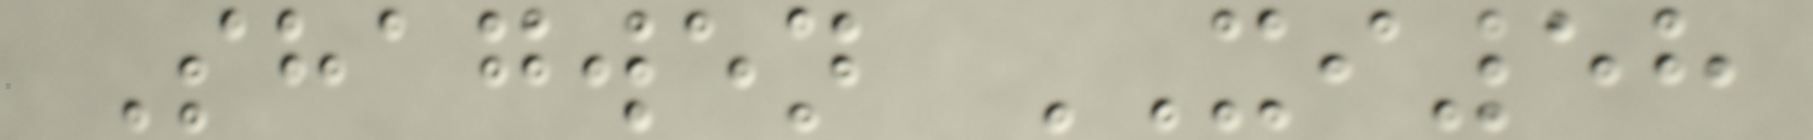Shagwen XI58
